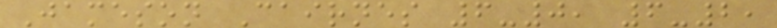Jameson Cairnes 6-0, 6-2,
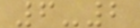6-2
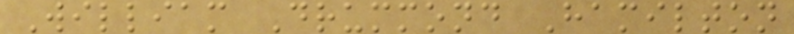William Drummond Hamilton
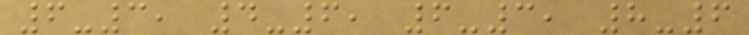6-3, 4-6, 6-3, 8-6
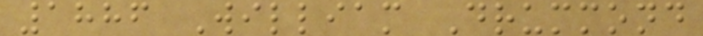1886 William Drummond
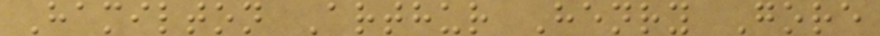Hamilton Arthur Henry Gore
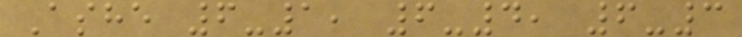Ashe 6-1, 6-4, 6-3
